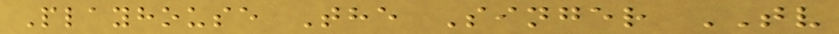Playhouse The Singer TV
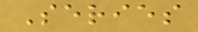Series
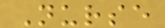Nurse
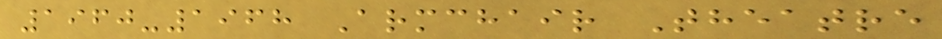1960-1968 Armchair Theatre
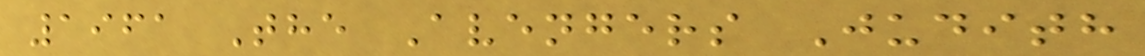1961 The Avengers Judith
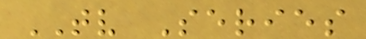TV Series
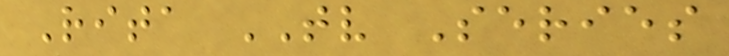Rita TV Series
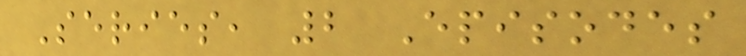Series, 2 Episodes
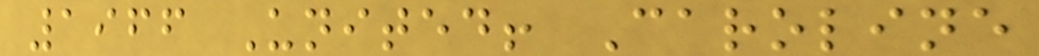1966 United! Caroline
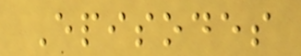Episodes
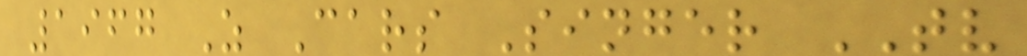1967 Z Cars Singer TV
